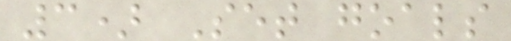3) Set goals
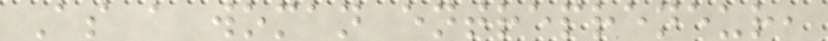As a woman entrepreneur,
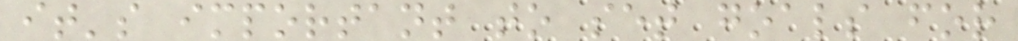it's important to set goals for
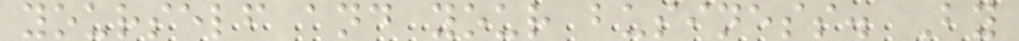yourself and your business. By
